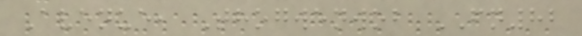Avenue, Thogwenwob FN82
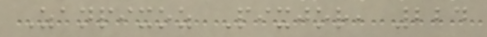Zanpixoz Pixjor, 224
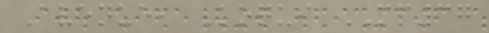Avenue, Koqui MP37
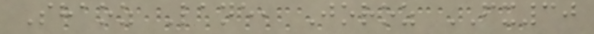Shaoz Lane, Joroz FX30
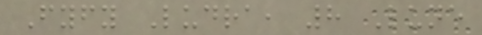Fyfy Ludra, 8 Lune
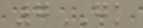7GK
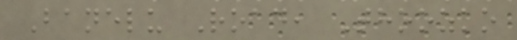Banelu Road, Thoozko
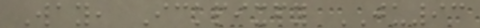Way, Ickpixfy JU93
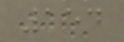154
